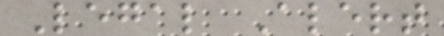Legal Alert
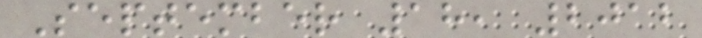September 18, 2012
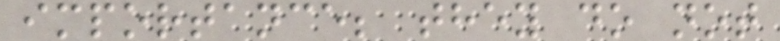importance; they do not
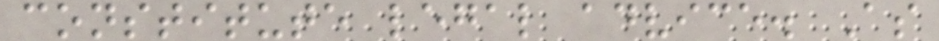constitute legal advice. As
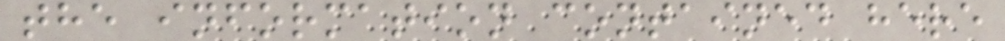the information contained here
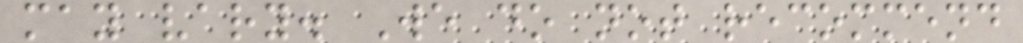may vary. We do not recommend
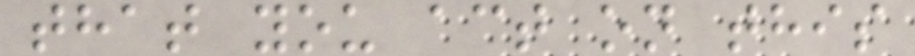that you act on this
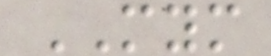MYM
